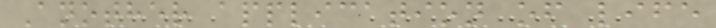Another application of life
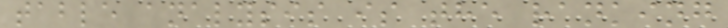table analysis is the ranking
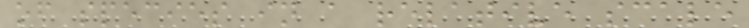of species in a relative scale
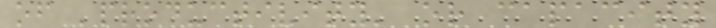of 'productivity' or capacity
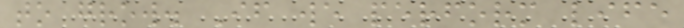to grow. If we perform life
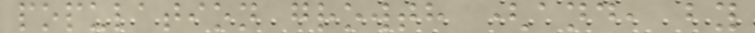population growth (and, by
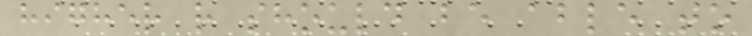higher r should be able to
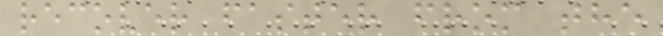recover faster from the
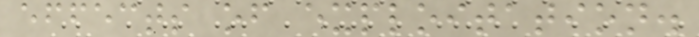effects of exploitation.
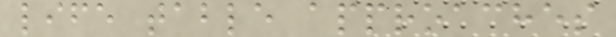life table approaches
